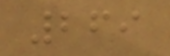269
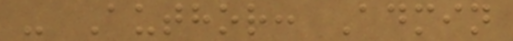- Author: Admin
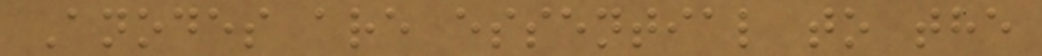Anodes are essential to the
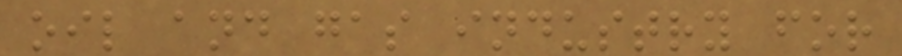oil and gas industry for
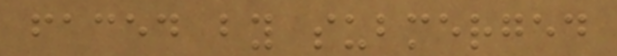faced by submerged
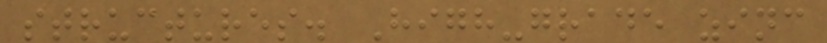structures. High-grade zinc
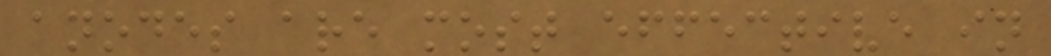anodes are most effective in
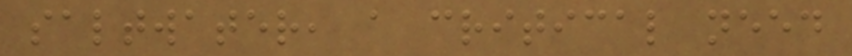saltwater, a critical need
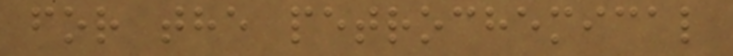for the petrochemical
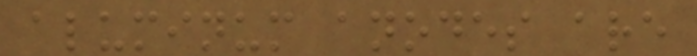aluminum anodes are
